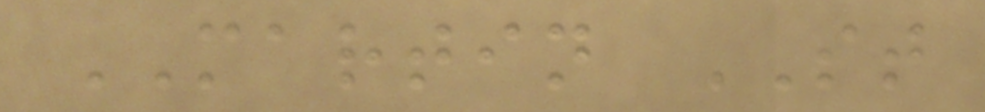MARTIN ST
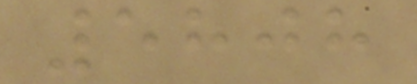5808
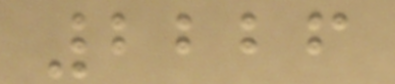2226
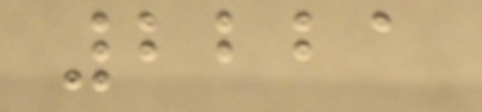2221
